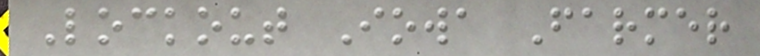Lockout Iowa Farmer
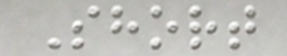Short
